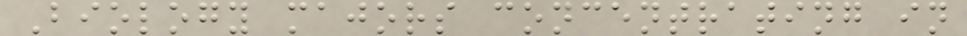Biology majors concentrating in
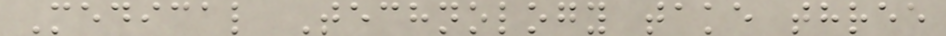Medical Technology take three
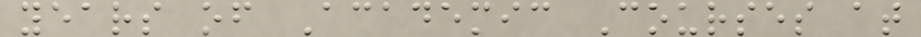years of Academic Courses at
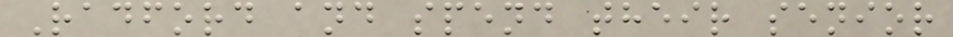Radford and spend their senior
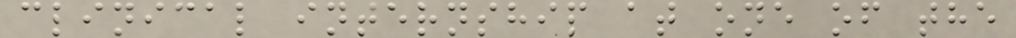clinical internship at one of the
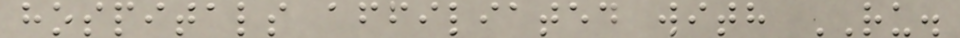hospitals affiliated with RU.
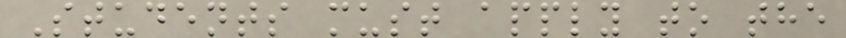Students must apply to the
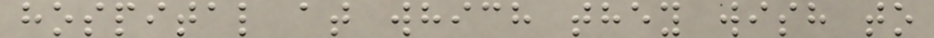hospital at which they wish to
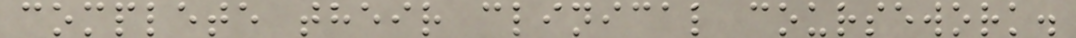complete their clinical coursework.
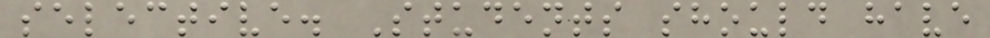selective. Students should have
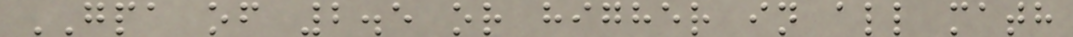GPA of 2.5 or higher in all math
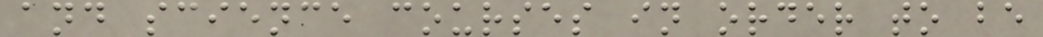and science courses in order to be
